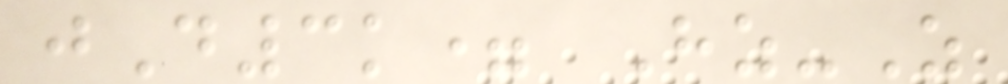jD3k= Hz-Z
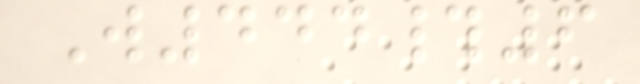W444#6
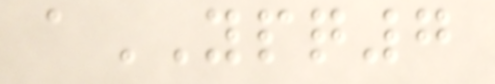aYPQ7
